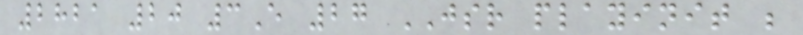2821 20 3E 27 JSR playinit ;
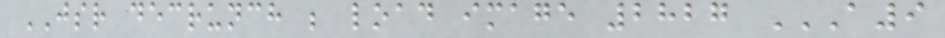JSR decrunch ; load image 2827 A9
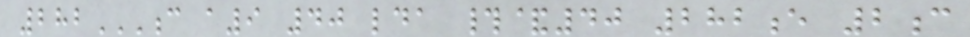282C A9 40 LDA #&40 282E 2C
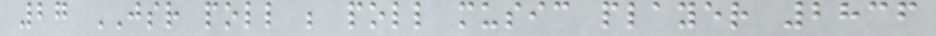27 JSR poll ; poll music player 2836
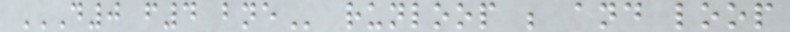D0 F4 BNE runloop ; and loop
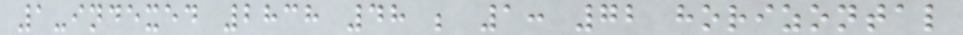1-indexed 2838 48 ; 1: 72 horizontal
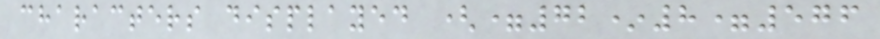characters displayed (=72*8=576
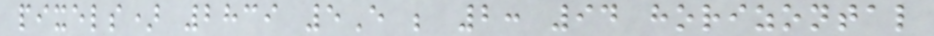pixels) 2839 5E ; 2: 94 horizontal
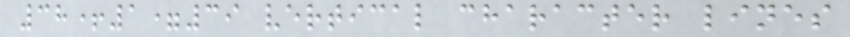38+1=39 vertical character lines
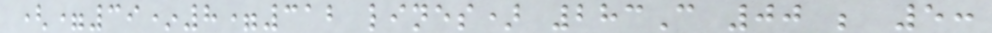(=39*8=312 lines) 283C 00 ; 5:
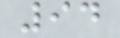94
